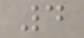4
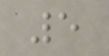5
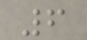6
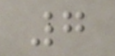7
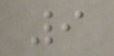9
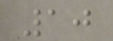10
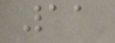11
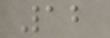12
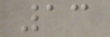13
